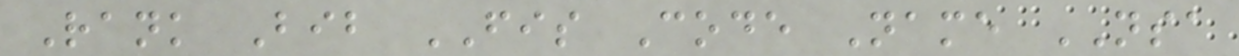Rank Bib FIS Code Name NSA
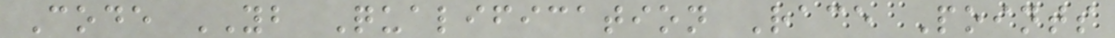Code YB Qualification Race Points
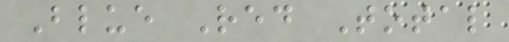Blue Red Total
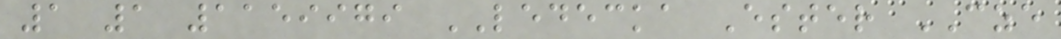1 1 1159979 LEDECKA Ester CZE
